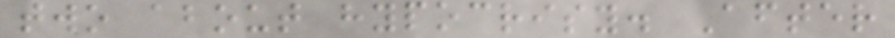two about hypocrisy. After
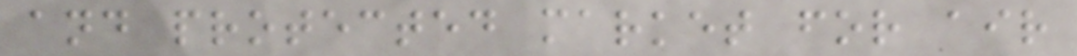and protected market for air
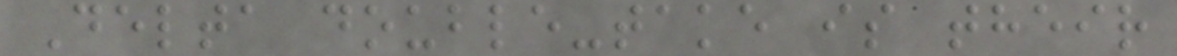Delta double-take is their
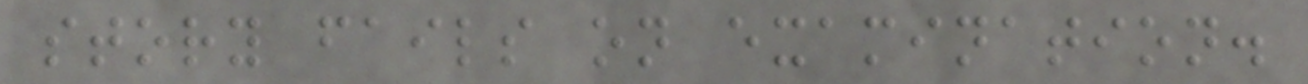story fails on examination.
